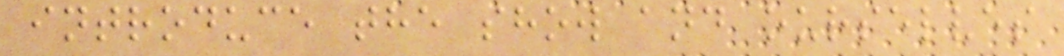introduce the show and ourselves
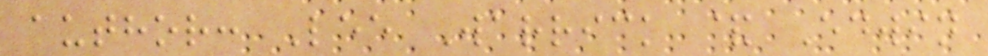author: Lee Warrick & Edwin
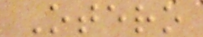Otero
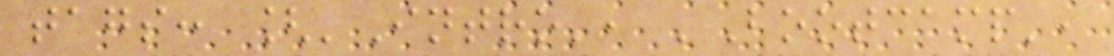tags: ['Intro', 'Bootcamp',
